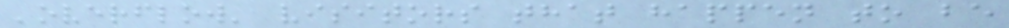'overflow' visitors that happen to be
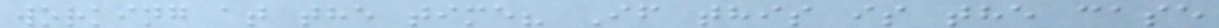working at the time? If this is the case
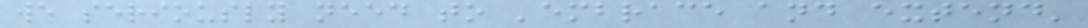we seriously need to 'embrace and extend'
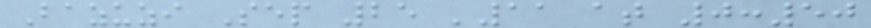Bazuzi Sep 25 '11 at 0:50
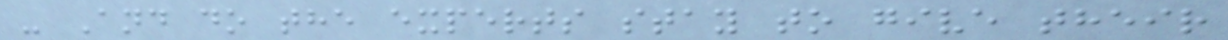- And do the experts stay to give their
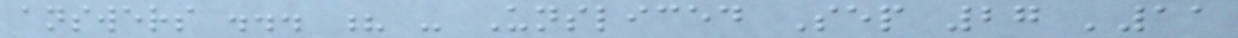answers ... ? - Unsliced Sep 27 '11
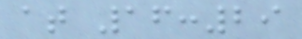at 16:29
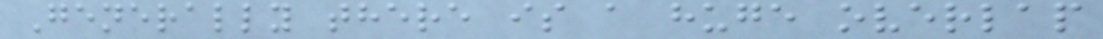Generally there is a huge overlap
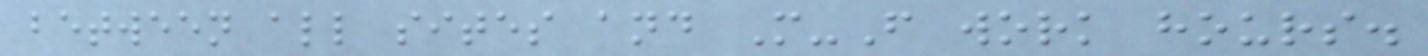between all sites and M-F work hours.
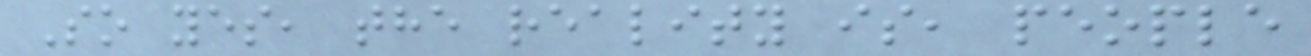So yes, the reality is, people
